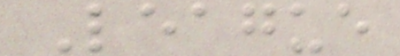League
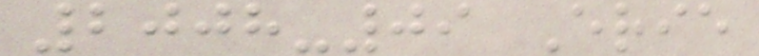2008-09 Erie
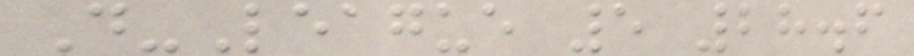D-League 5 28.6
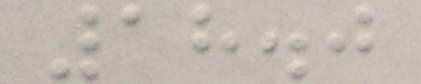18.0
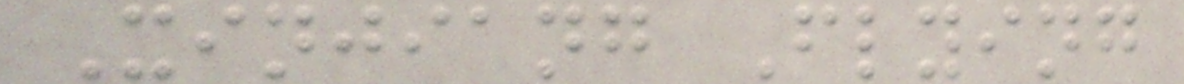Xinjiang Flying
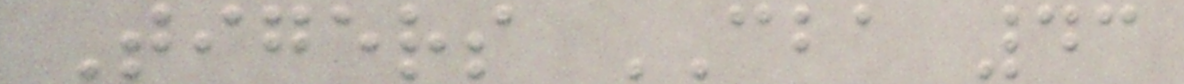Tigers CBA 43
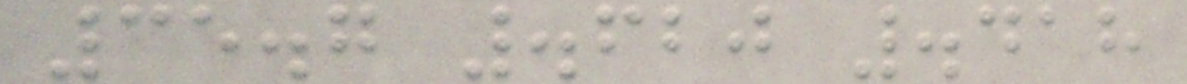35.7 .620 .418
